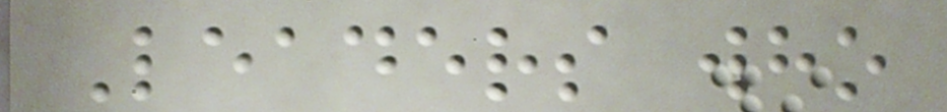Leaders who
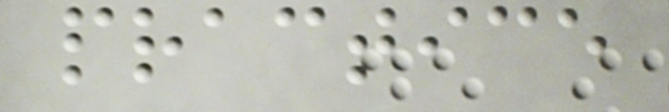practice
